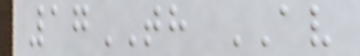17TH AV
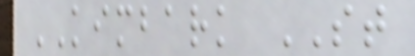KIMBARK ST
